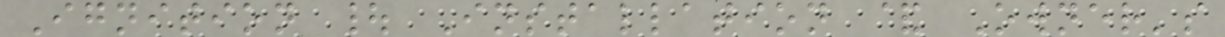Ignition | Installation & Owner's
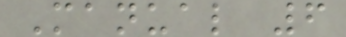Manual 6
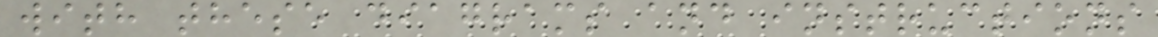with these diagrams and instructions
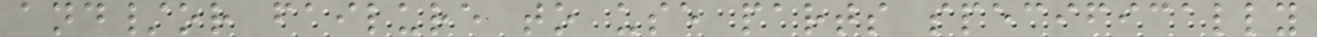and/or failure to use parts specifically
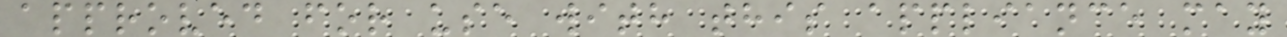approved for use with this appliance may
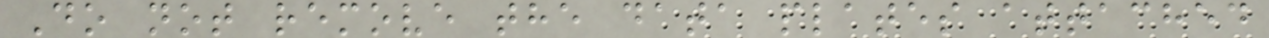Do not remove the data plates attached
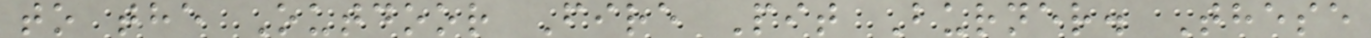to the Outdoor Fire Pit Burner. These
